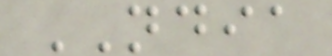NDIA
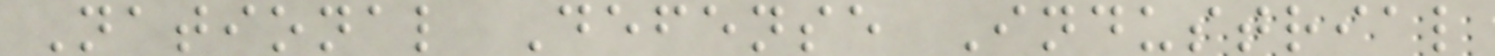National Defense Industrial
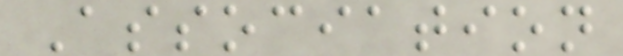Association
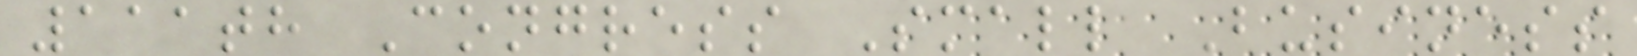111th Congress Small Business
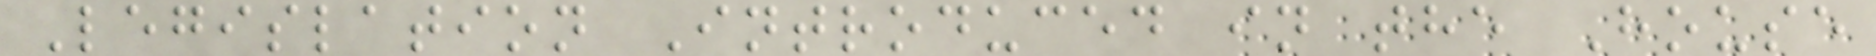Legislation Introduced in the House
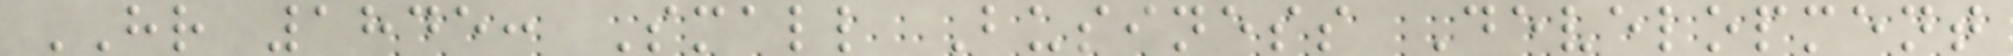HR 1845: Small Business Development
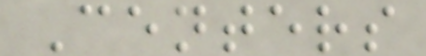Centers
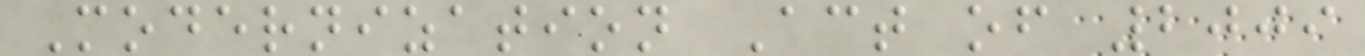Modernization Act of 2009
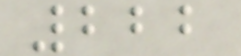222
